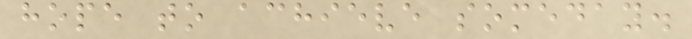hope to achieve someday.
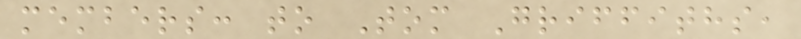members: to Tom Griffiths,
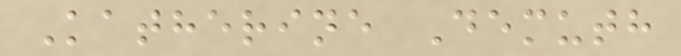Katherine Demuth
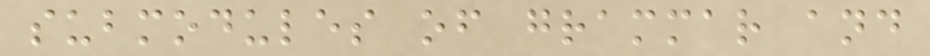submodules of grammar and
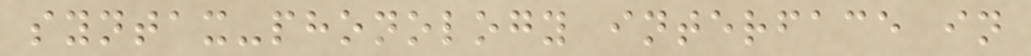syntax-phonology interface in
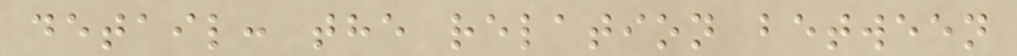detail: the relation between
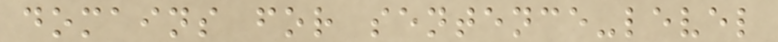domains for sentence-level
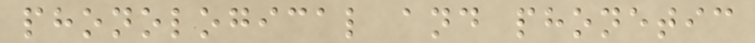phonological and phonetic
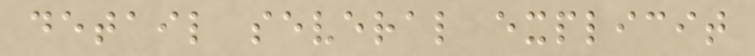detail several explicit
